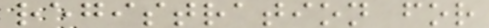registration for
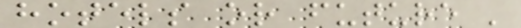hotels or future '
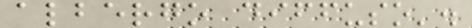albergo diffuso'.
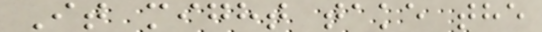It might take the
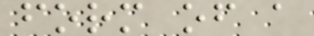form of a
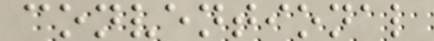conventional
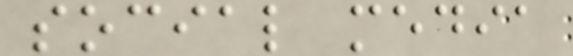social media
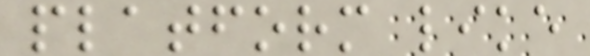platform like
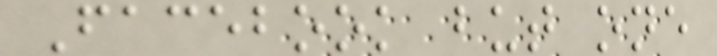Facebook but one
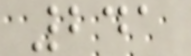241
